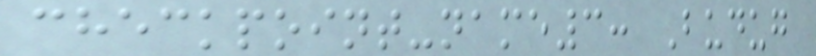checkpoint-name3: Budug
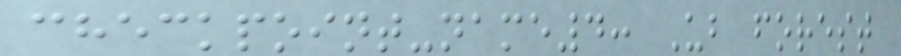checkpoint-name4: Ub forest
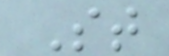St
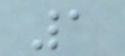1
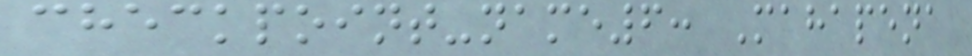checkpoint-name6: Mahapena
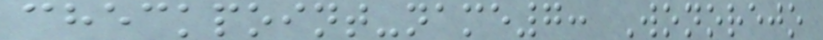checkpoint-name7: Wonorejo
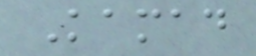Kamad
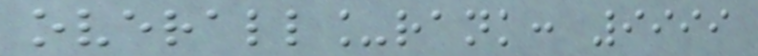overall_rank: 9999
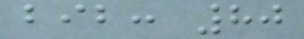bib: 80
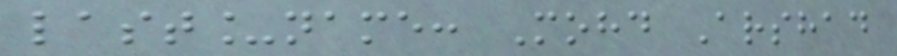last_name: Mohd Arshad
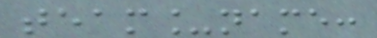team_name:
